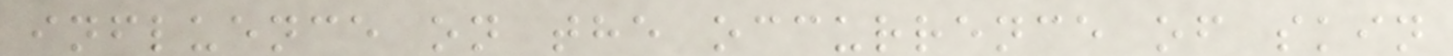influence on the occurrence of skin
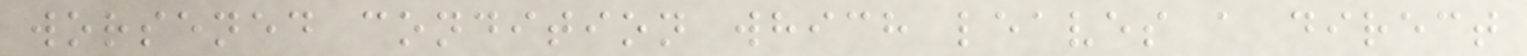worsened condition which leaves a direct
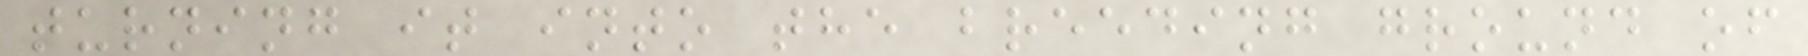turning it into the breeding ground of
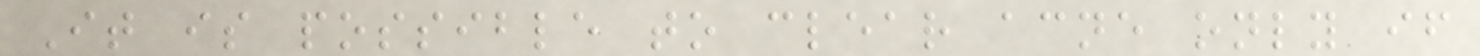It is possible to clear acne only if
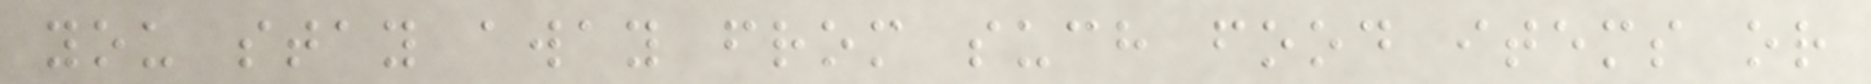you stay away from such food items or
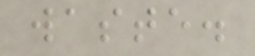waste.
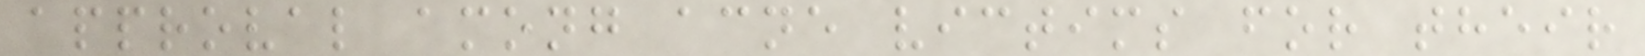approval among acne victims for their
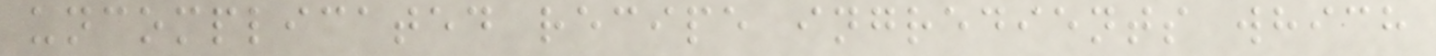uncomplicated recipe ingredients which
